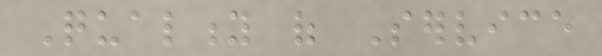Quality of Service
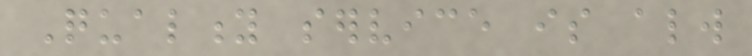Quality service is always
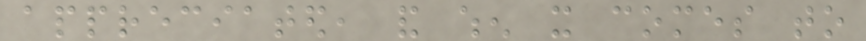appreciated, and when it comes to
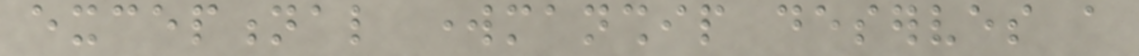exceptional workmanship deserves a
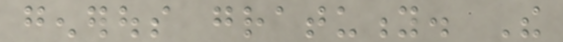generous gratuity. The
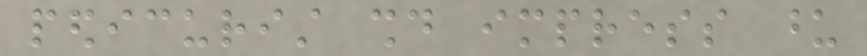pedicurist should impress upon
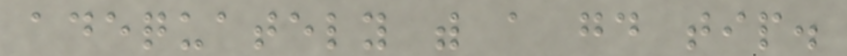adequately with a good tip.
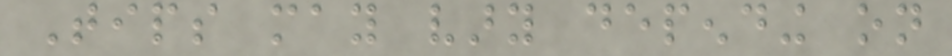Tips may vary depending on
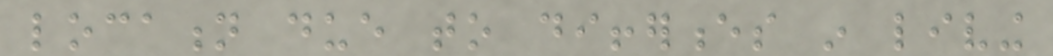location due to differences in living
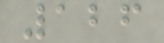126
